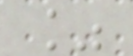%
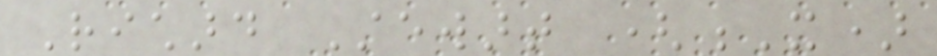Richard Stewart (X)
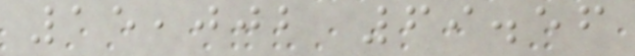15,002 69.56
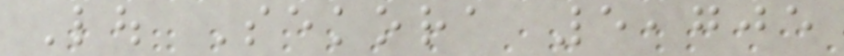Lou Sekora 5,705
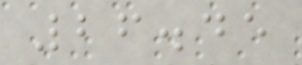26.45
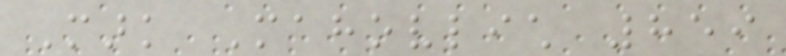Mark Mahovlich 859
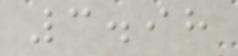3.98
